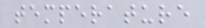temperature
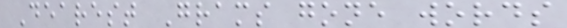Dearest Grams gone words
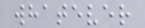whatever
